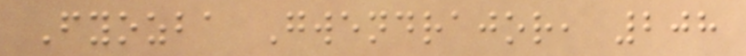Fyozba Gwendrajor, 208
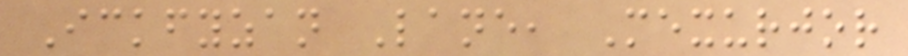Ickfyzan Lane, Mexurjor
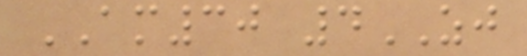AM30 4ZJ
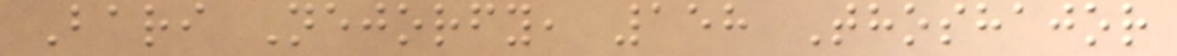Bari Nejorfy, 158 Thoshajor
